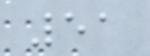51
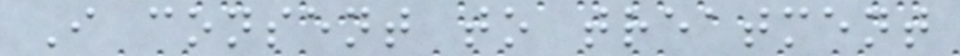I consent to treatment
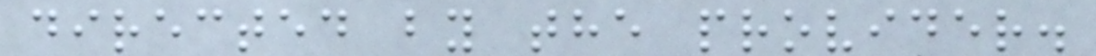directed by the provider.
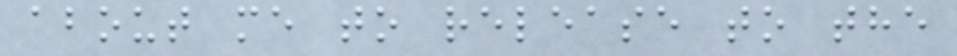about me to release to the
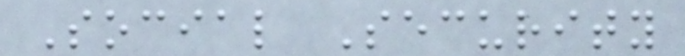Social Security
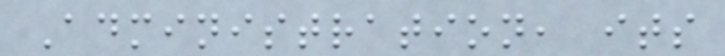Administration, its
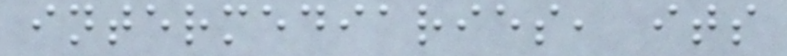intermediaries, its
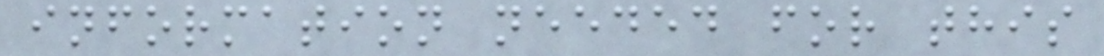information needed for this
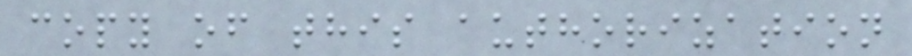copy of this authorization
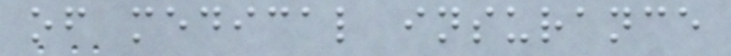of medical insurance
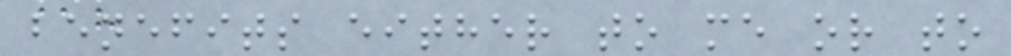benefits either to me or to
